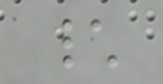\
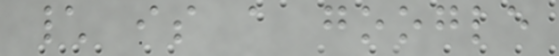\ is a google
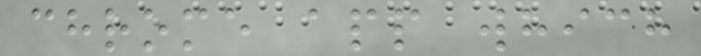chrome app which
